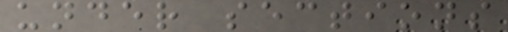under sections
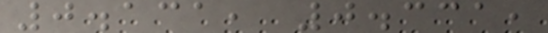0.131, 0.331,
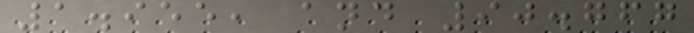1.955, and 90.767
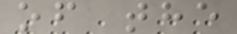of the
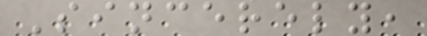Sincerely,
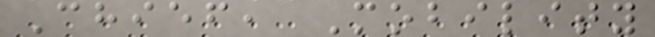Chief, Mobility
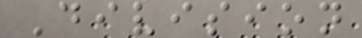Division
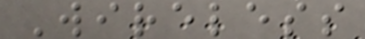Wireless
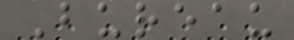Bureau
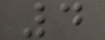4
